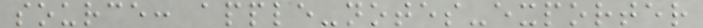source: apple-notes-exporter
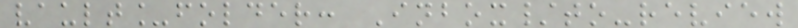vault_folder: Inbox/to-review
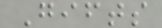Gifts
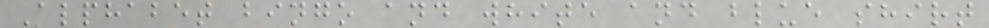Alphabet bingo and white and blue shirt
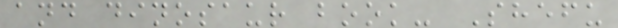and dinosaur book- Shefu
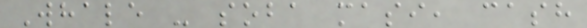Whale - soba masi, cash
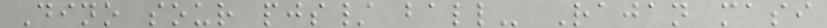Dino sour pjs/ ball- Rajan masi
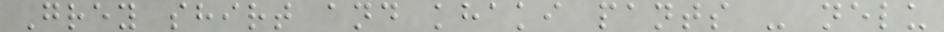Grey shirt and khaki pants - nelu
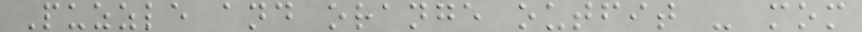Puzzle and orange outfit - mom
